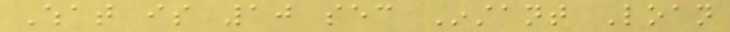What is 10 sec Instant Loan
